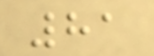81
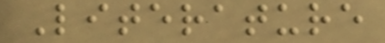Literature
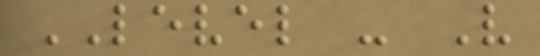LEVEL - V
